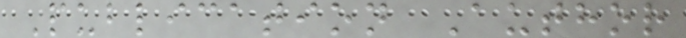Publication Author
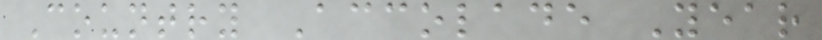Country Accolade Year
